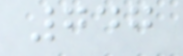747
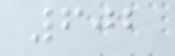602
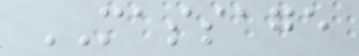MASSAGE
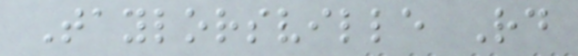Taylorsville Rd
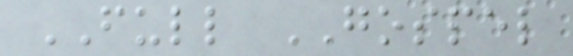FULL GOSPEL
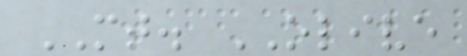MT. OLIVE
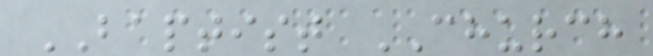BAPTIST CHURCH
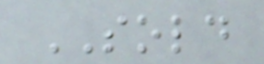SOLD
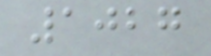1027
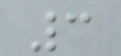3
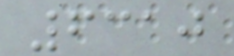6310
